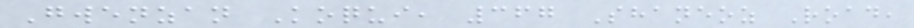Gwenzan Koqui, 367 Shaneoz Road,
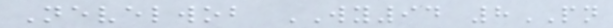Nevelwob WY94 8PN
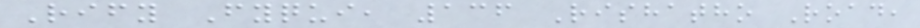Rify Fyqui, 136 Rishatho Road,
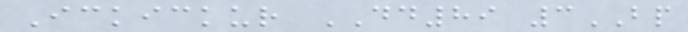Ickickur DD89 3BP
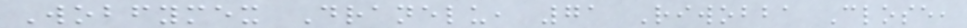Wobfymex Dranelu, 71 Riwobba Close,
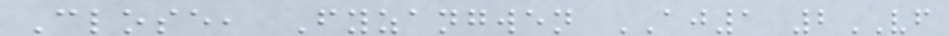Close, Fyzangwen AJ1 2VF
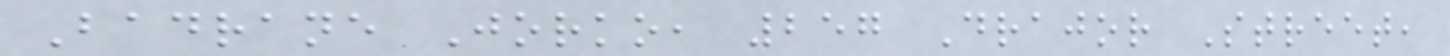Badrane Jorko, 257 Drajor Street,
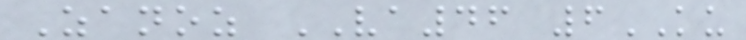Zanoz VA46 6KU
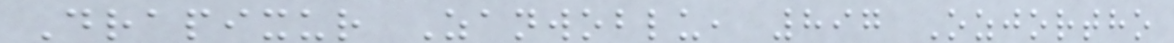Drapixur Zanwoblu, 897 Ozjortho
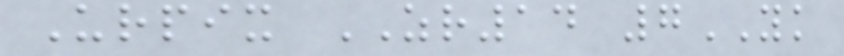Urpix ZR14 7YK
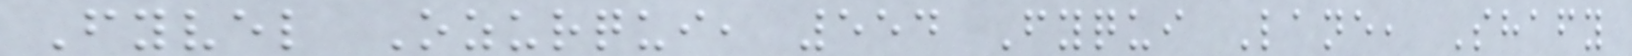Fyvel Ozurqui, 554 Fyqui Lane, Shafy
